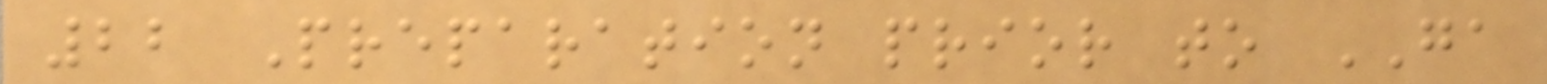22 Preparation prior to GA
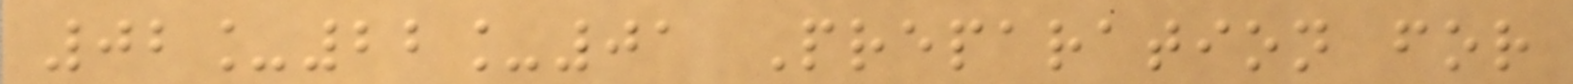02_22_01 Preparation for
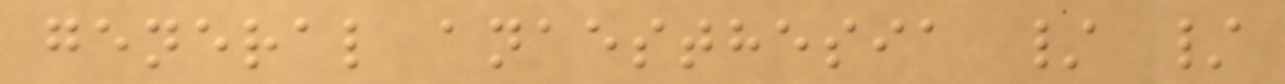general anaesthesia / /
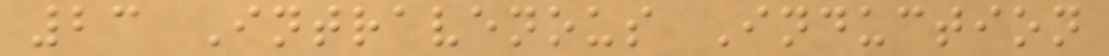23 Intravenous Induction
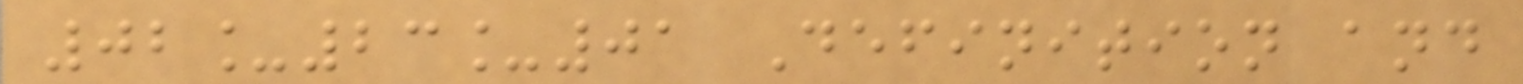02_23_01 Definition and
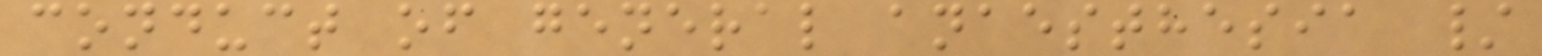conduct of general anaesthesia /
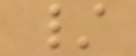/
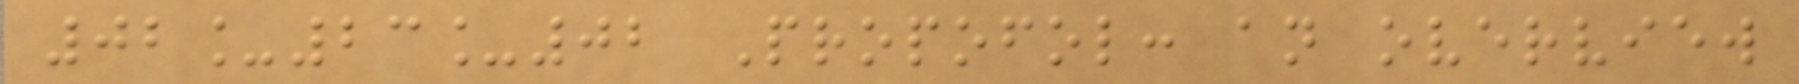02_23_02 Propofol: an overview
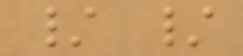/ /
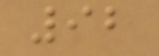92
